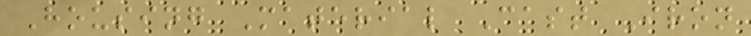Housing Material Cast Iron
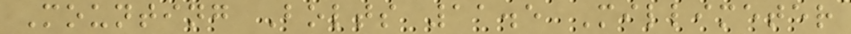Mounting Bolts 11.5 Millimeter
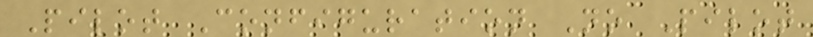Pilot Configuration No Pilot
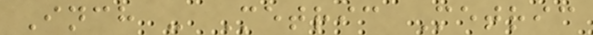Inch - Metric Metric
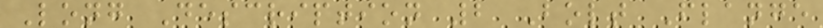Long Description 2 Bolt Flange
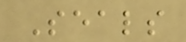Seals
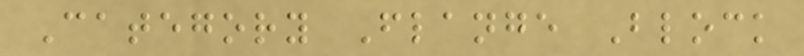Category Flange Block
